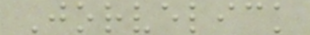Jorvelick
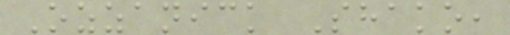Ozzanick Shako,
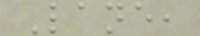Lane,
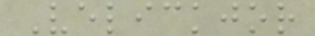Velickjor
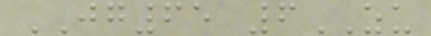JG65 6ZU
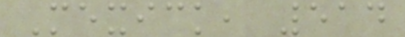Mexick, 514
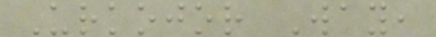Urkojor Way,
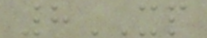8XP
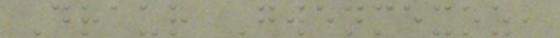Draur Gwenmexoz,
